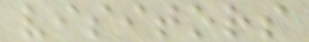visitors
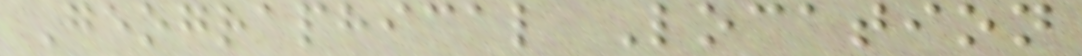Geographical Location
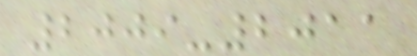2009-2011
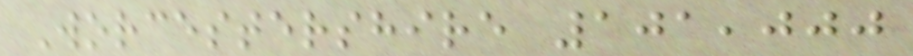Worcestershire 101,000
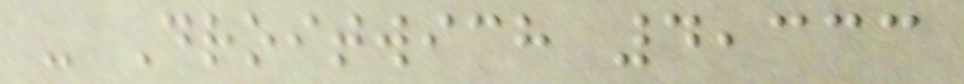- Droitwich 4,333
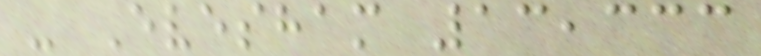- Evesham 13,333
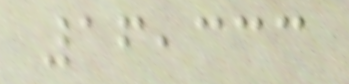16,333
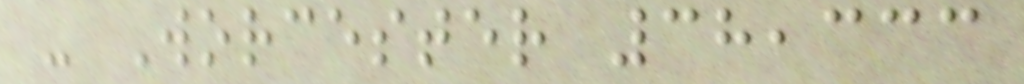- Worcester 38,333
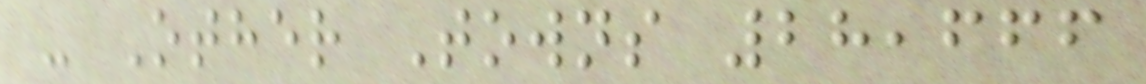- Other Towns 28,666
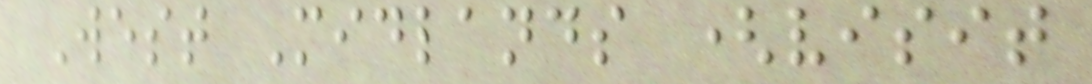West Midlands (visit
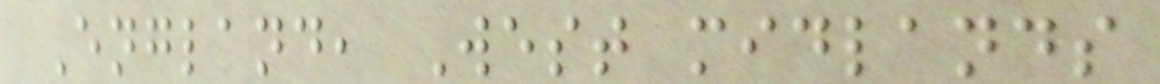England, West midlands
